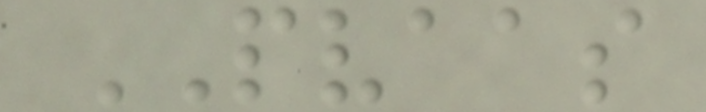PVAAS
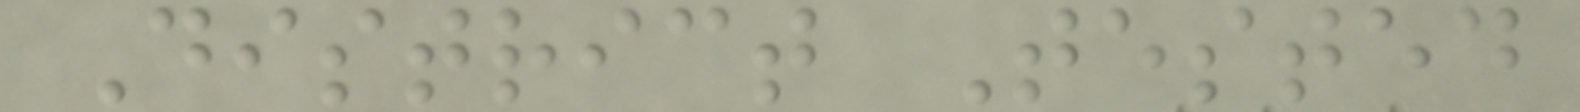District Tested
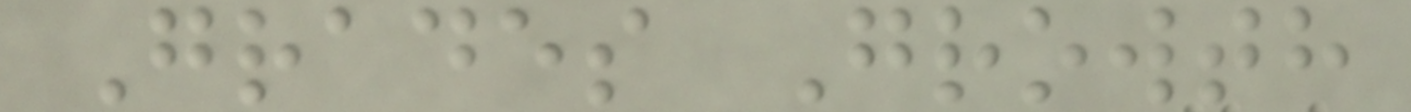Grades Growth
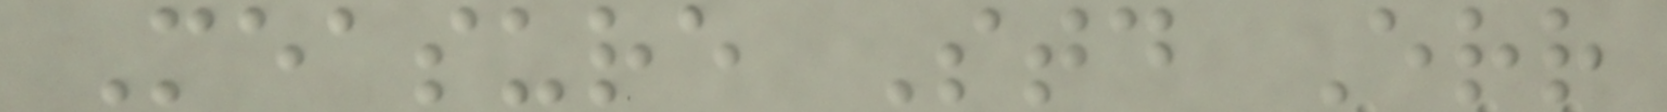Measure Std Err
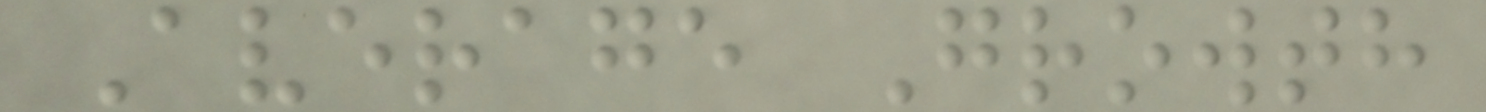Average Growth
